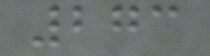273
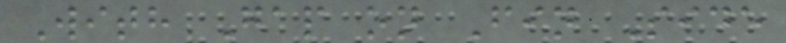With Gap on Fin Side
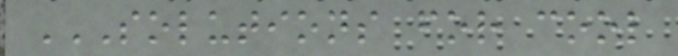SOLUTIONS FOR COOL
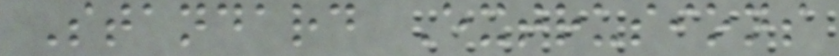Standard Extrusions
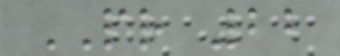PR 22
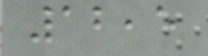12,5
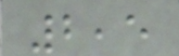2,5
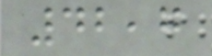42,7
